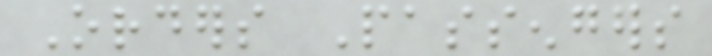Orders Passengers
